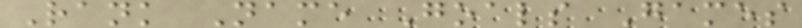Rank Name Goals Games
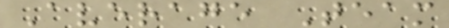Average Team
